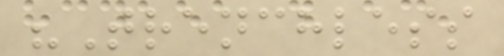"Trenchless
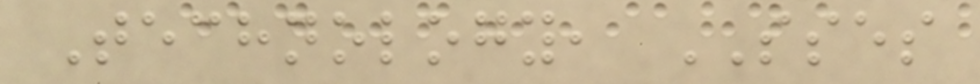Technology, SSES
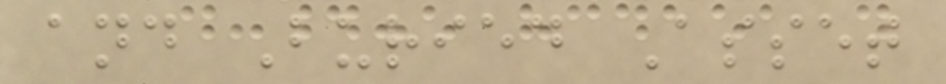and Buried Asset
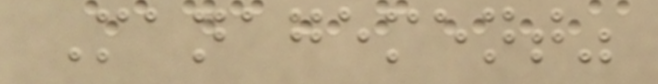Management"
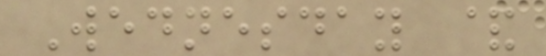Wednesday &
